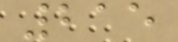215
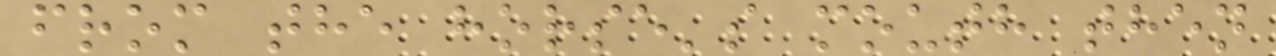from the horse's mouth then
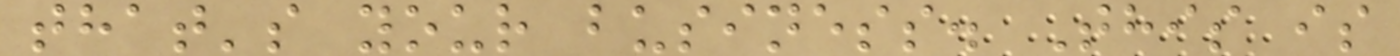that's your business. This is
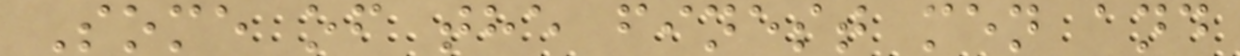Some of the finest men and
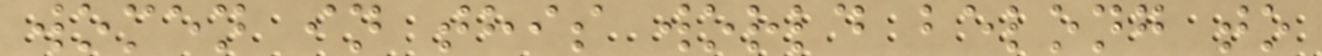women in this world belong to
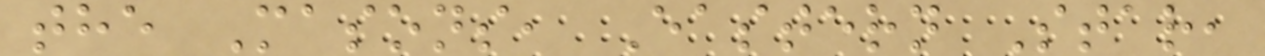the Masons, Eastern Star,
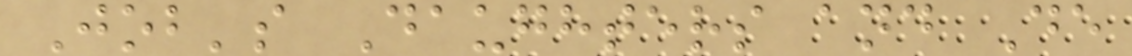Job's Daughters and De
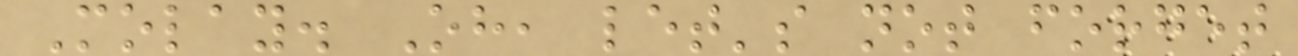Molay. Oh, let's not forget
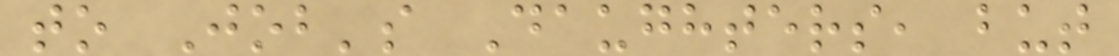to Job's Daughters, but
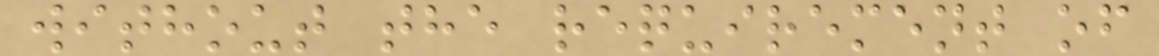without the requirement of
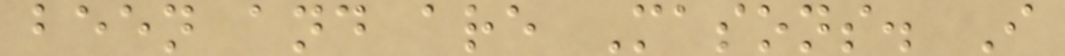been and are Masons. I
